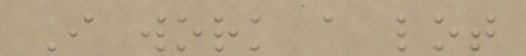I work a lot
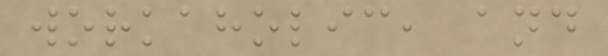workaholic, and
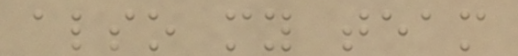also my team
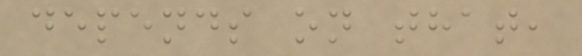depends on that,
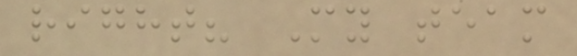right? My team
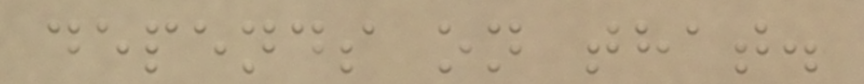depends on that.
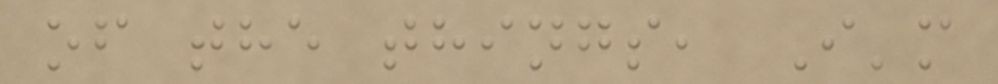of the things, I'm
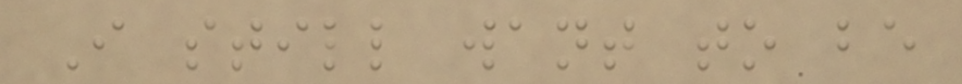I still want to be
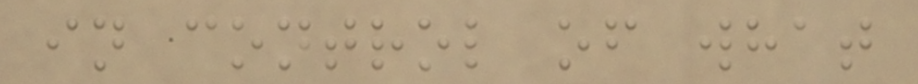in control of what
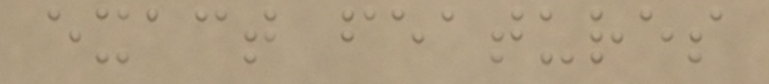exact features
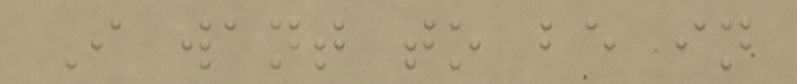I want to be in
